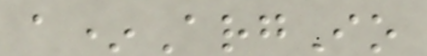a*ArgIo
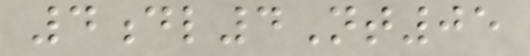4dl4Nt05
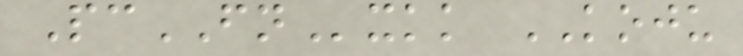PcFNxkk KOJU
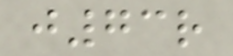j73r
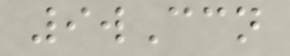9wCcn
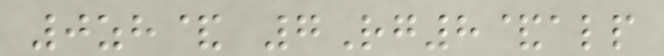0zh& 7Rg8&alp
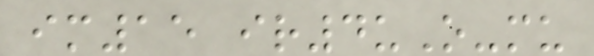im15 ir4uO-mu
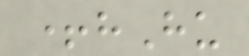+hHu
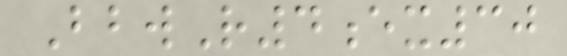BbwR4ex30
